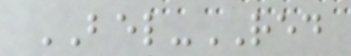BEL-RED
